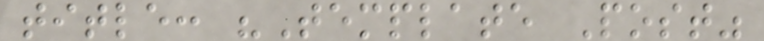title: "Template Post"
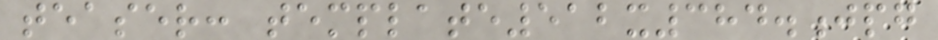teaser: template512x384.jpg
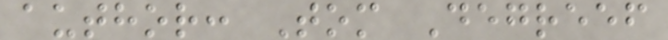author: Tom Degreef
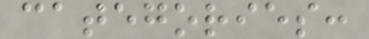categories:
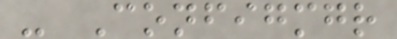- Configmgr
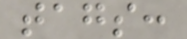tags:
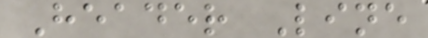Header Line
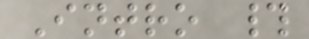Intro #
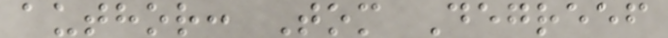author: Tom Degreef
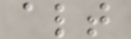alt
